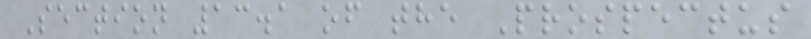Section 13.1 of the Prospectus
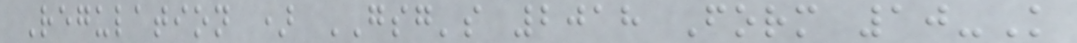Regulation ) GSG's 2018 Form 10-K
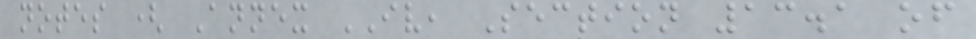notes ( Annex IV, Section 13.1 of
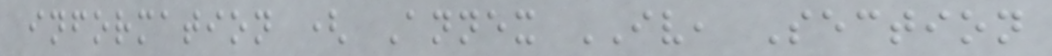information ( Annex IV, Section
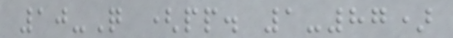10-Q (pp. 1-87)
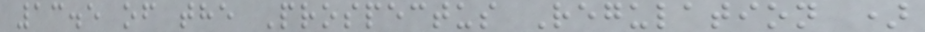13.5 of the Prospectus Regulation )
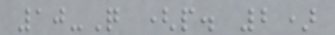10-Q (p. 2)
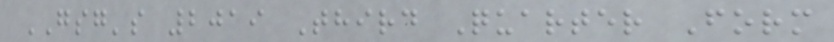GSG's 2019 Third Quarter Form
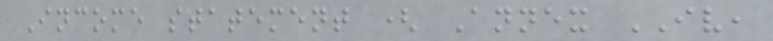Income statement ( Annex IV,
